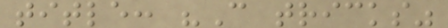title: "C tricks"
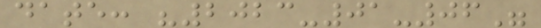date: "2023-01-06"
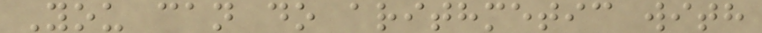You can do arithmetic with
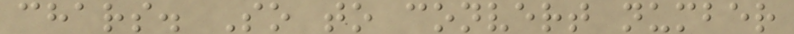chars. So to convert number
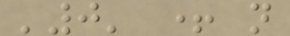'0' + n
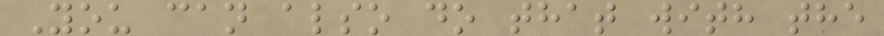You can also do that with the
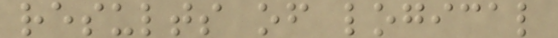results of logical
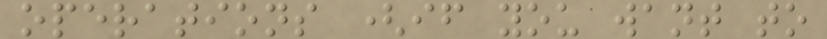operations (if you want to
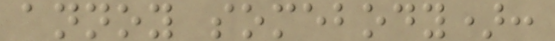annoy somebody):
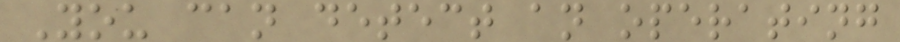You can detect an operating
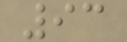93
